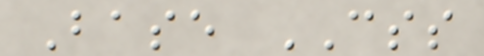Base CSS
